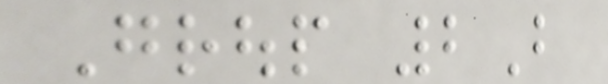Group 2B
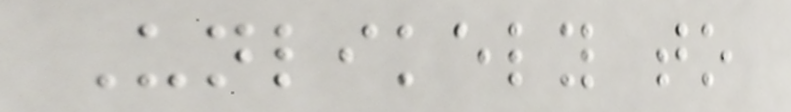Unlikely to
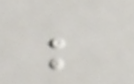be
